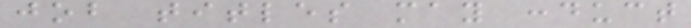job titles may conduct
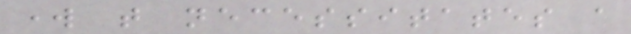work that necessitates a
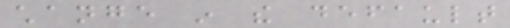change in the default
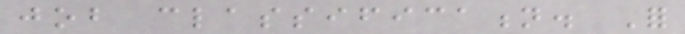job classification. For
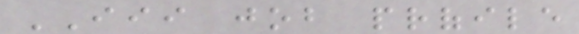III job profile
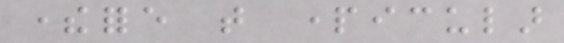therefore that particular
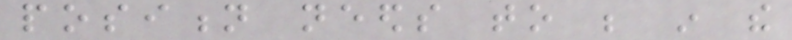position needs to be in the
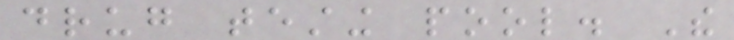drug testing pool. The
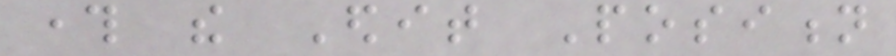through the Edit Position
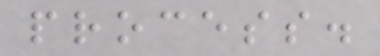process.
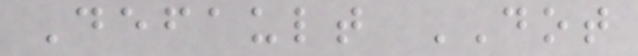Default DOT
